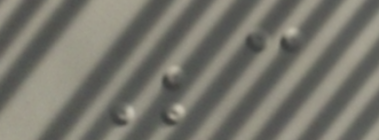Because
